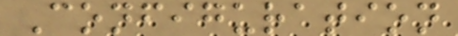Configuration
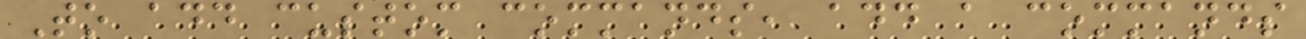To add custom commands, add a commands
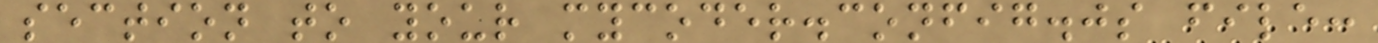section to your mycoder.config.js file:
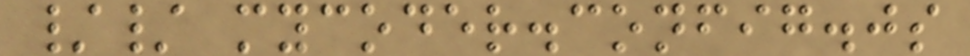// mycoder.config.js
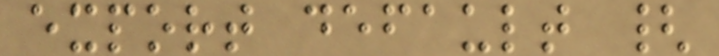export default {
